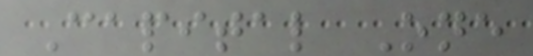Capital One
